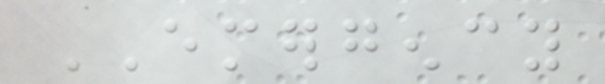EMERGENCY
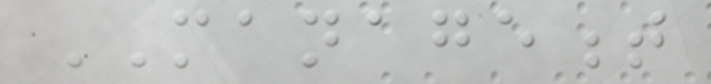MANAGEMENT
